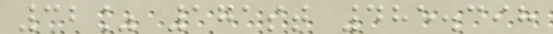32% 171st 485.398
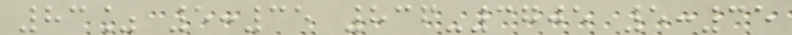83% 5:35 836-3705 5:35
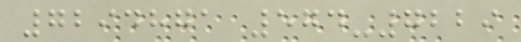7294871 574-7229
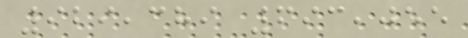929,389 693,055
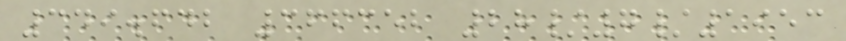349.642 366352 28/7/1953
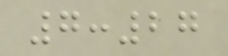7:27
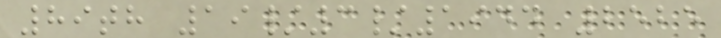89th 19/3/1944 2525
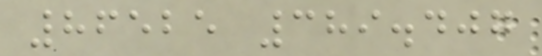86525 389.407
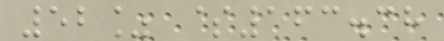52% $163.38
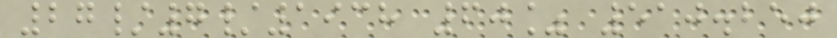27/7/1938 60% 510.250
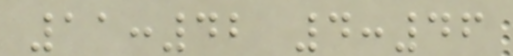11:42 4:46
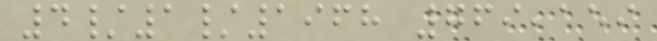4/1/1968 769,159
